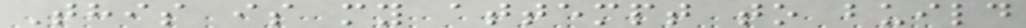This is my attempt to build
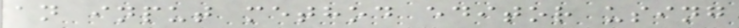an input method editor using
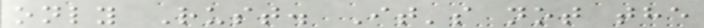only Rust. It's not the
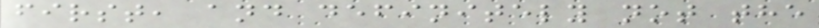first, and definitely not the
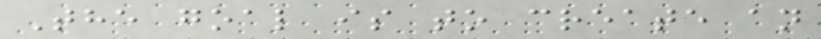The goal is to create an
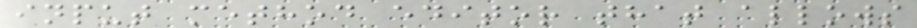input method editor that allows
